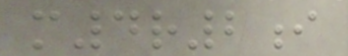m4r2i
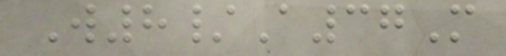W8/A37M
